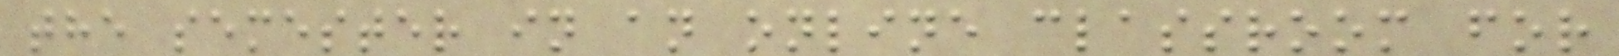the semester in an online classroom for
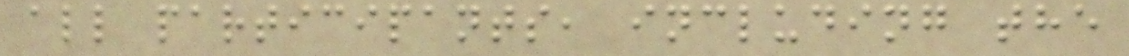all participants, including the
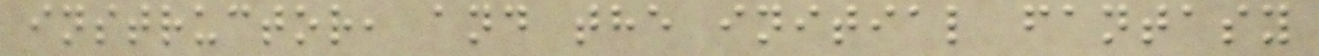instructor, and the initial fantasy
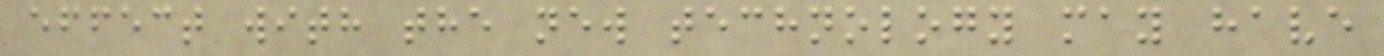effect with the new technology may have
